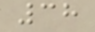38
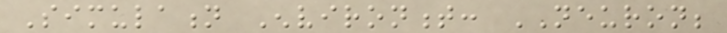Simulation Environment: NEURON;
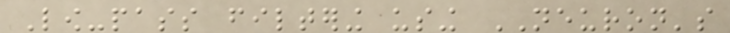Low-pass filtering using NEURON's
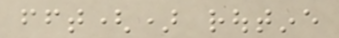fft() routine
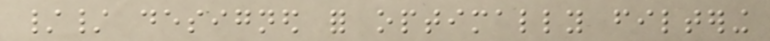// designed for optimally filtering
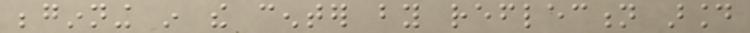beginning in the center by reflection around
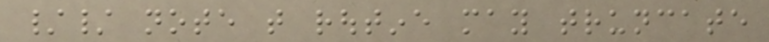// note that routine may truncate
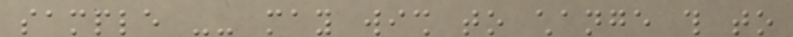sample -- may wish to change this to
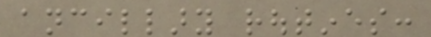ancillary routines:
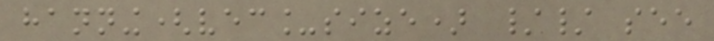hanning(vec_size) // see
